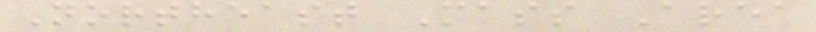Northeast Mass Area
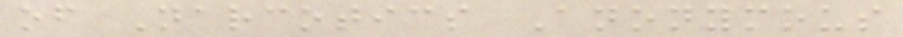of Narcotics Anonymous
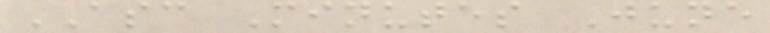ASC Minutes June
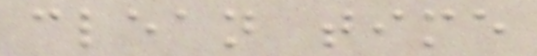clean time
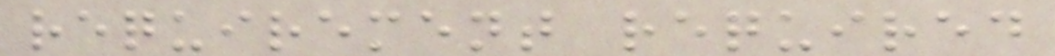requirement required
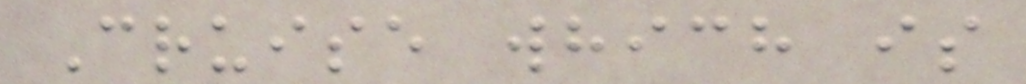Cruise which is
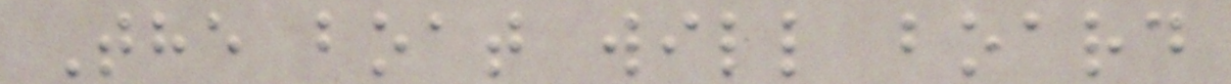The boat will board
